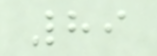89
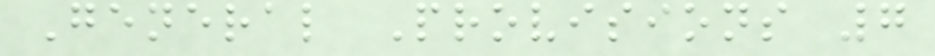General Provisions 7
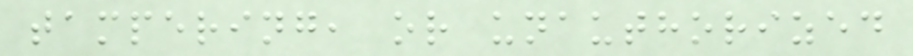tampering, or unauthorized
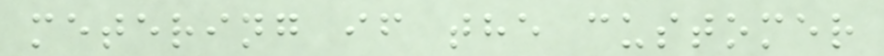metering if the customer
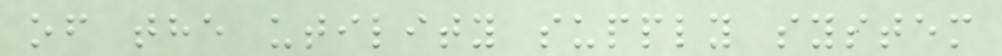of the utility supply system
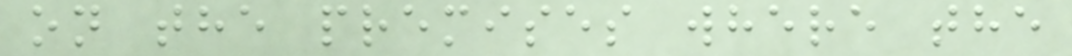on the premises where the
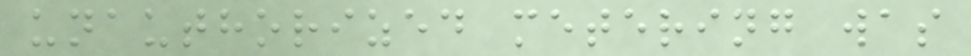unauthorized metering was
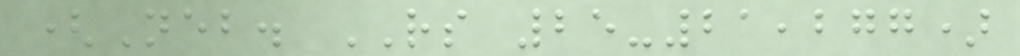(Neb. RS 25-21,277)
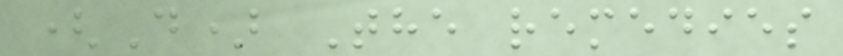(D) The remedies
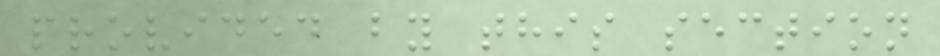provided by this section
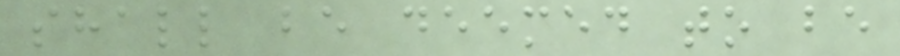shall be deemed to be
